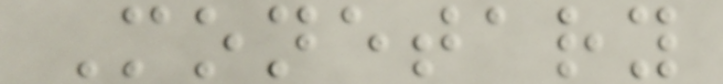Monetary
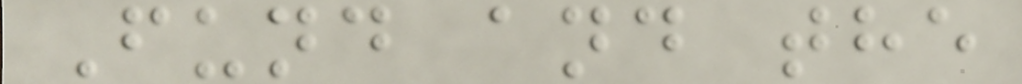Fund and the
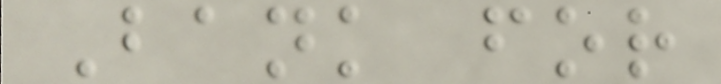Bank for
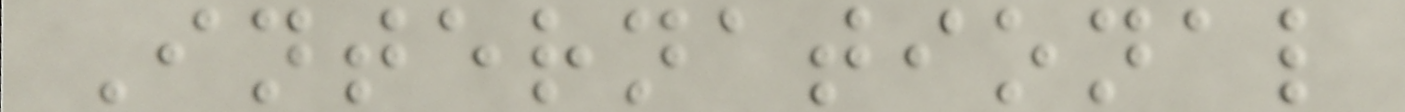International
